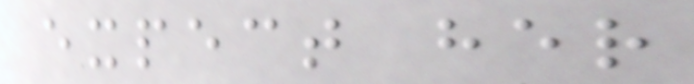expect her
